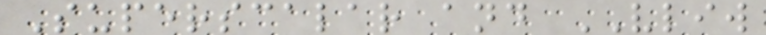Superscalar and VLIW
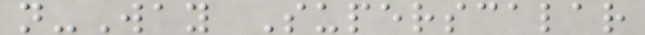n-Way Superscalar
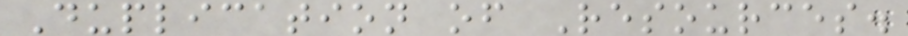Duplication of Resources.
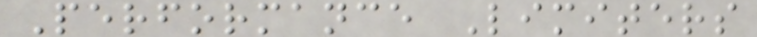Performance Limiters
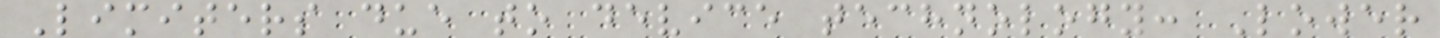Limiters due to device technology: Lower
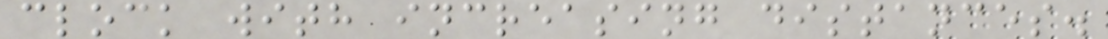clock with increasing distances.
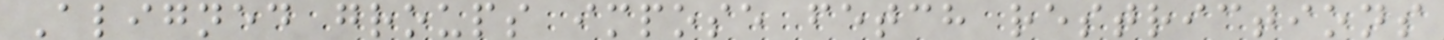Aligned groups impose fetch restrictions
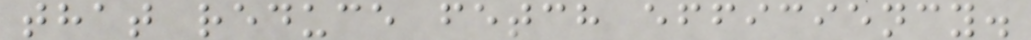that reduce fetch efficiency.
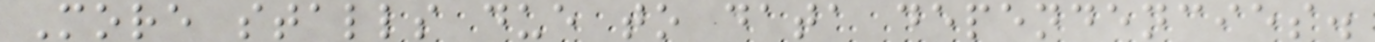More stalls due to data dependencies.
